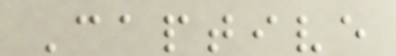Captive
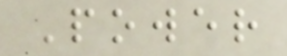Power
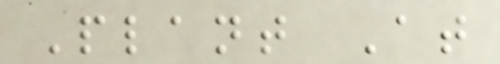Plant At
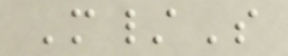M/S
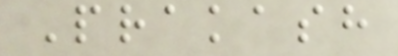Prakash
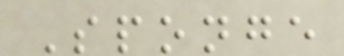Sponge
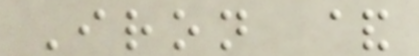Iron &
